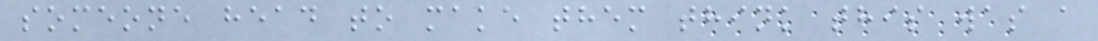someone head to make them think this was a
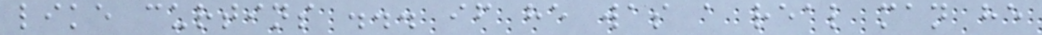like curtins ... if he was a real man he
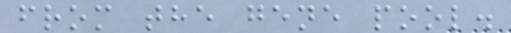from the gene pool.
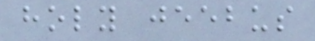holy jeebus
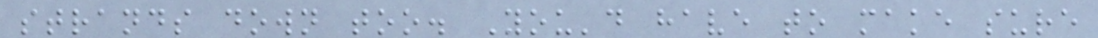strands down too. You'd have to make sure
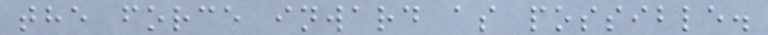the force inward as possible.
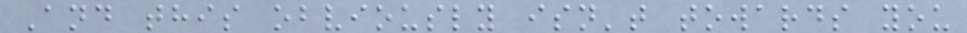And this obviously isn't towards you
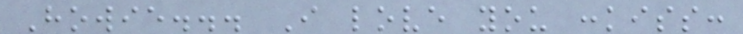Howie... I love you :kiss:
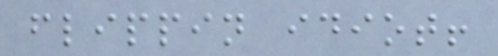flippin idiot!
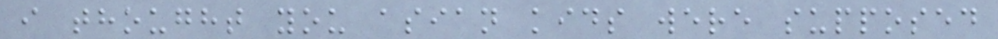i thought you asian kids were supposed
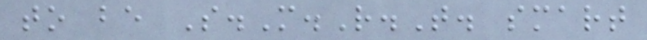to be S.M.R.T. smart
